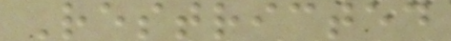Restricted
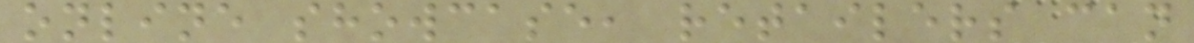online showcase, retailers can
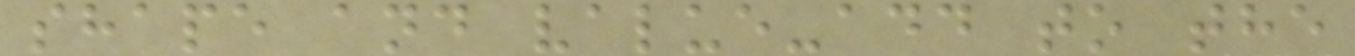shape and value-add to the
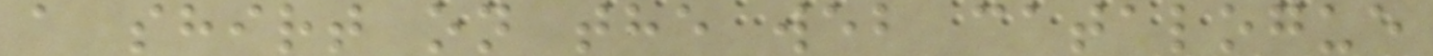a shirt on the web catalogue
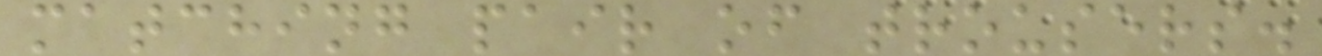matching pair of trousers.
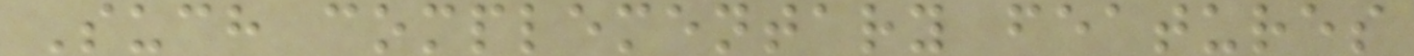Such complementary features
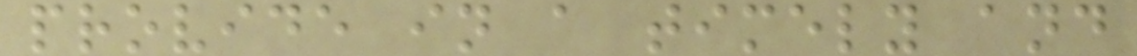provide in a timely and
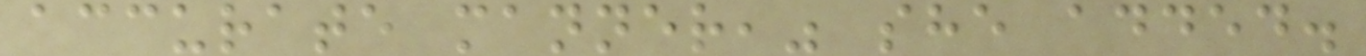accurate manner," she added.
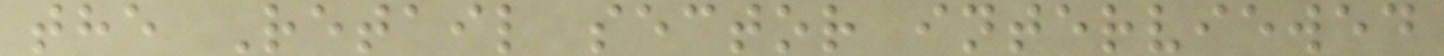the Retail sector interviewed
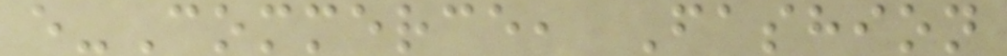e-Commerce, Fashion
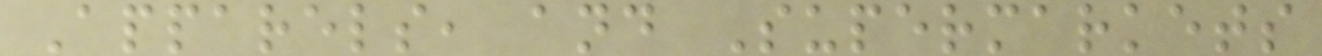Apparels, and Supermarkets
